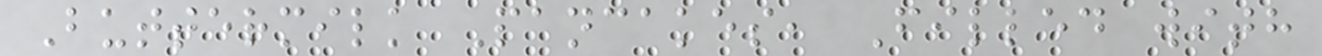Buttermilk Pancakes, Filled with
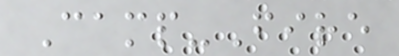Camp-Fire
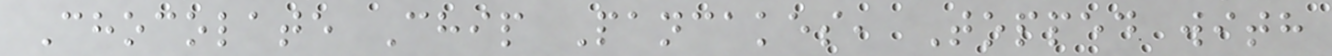Chocolate Chip Pancakes, Topped with
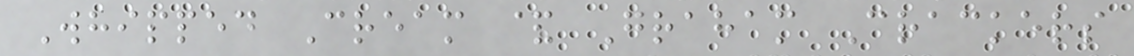Whipped Cream & Graham Crackers
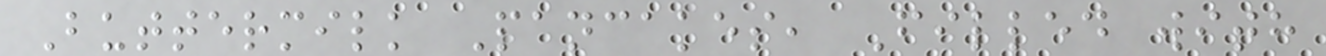Buttermilk Pancakes, Filled with
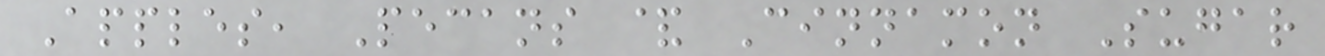Apples, Pecans & Cinnamon Sugar
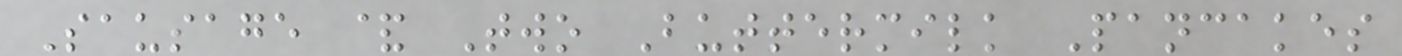Sausage & Two Buttermilk Pancakes
